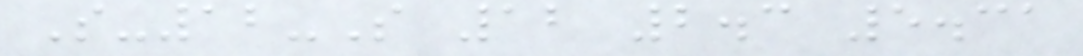S-12-S 12 2.3 5.31
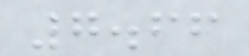7.66
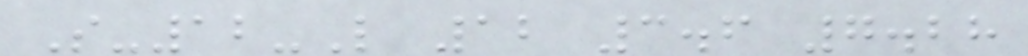S-12-L 12 3.6 7.28
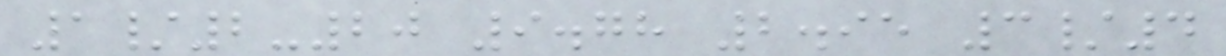1/2-20 9.78 2.95 3/4
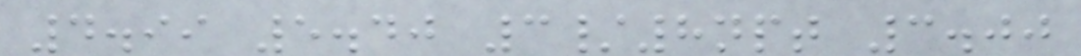4.99 5.40 3/8npt 3.00
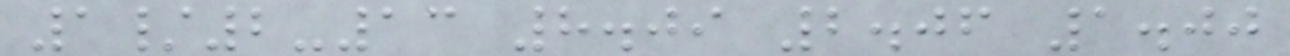1/2-13 8.09 2.06 1.00
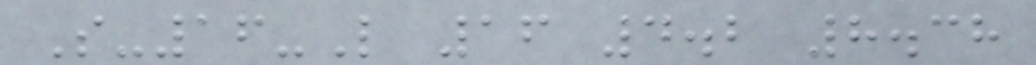S-16-L 16 4.2 8.38
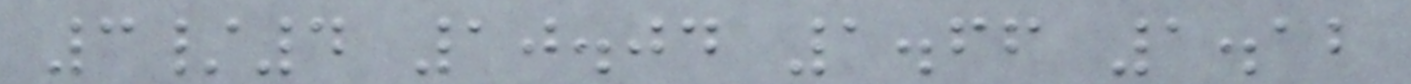3/4 10.04 1.66 1.12
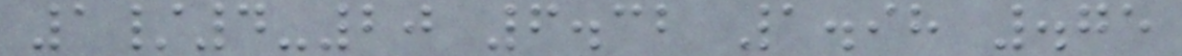1/4-20 6.32 1.98 .75
